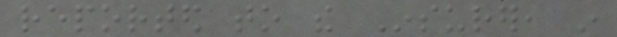reported to the Insurer, in
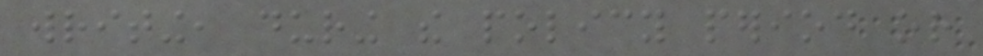writing, during the policy period or
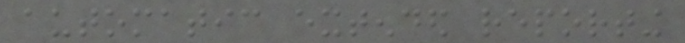automatic extended reporting
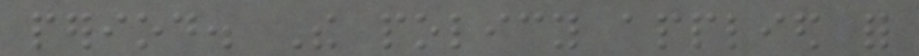period. The policy applied for
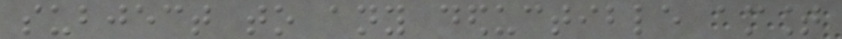subject to any deductible amount
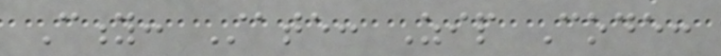City: State: Zip Code:
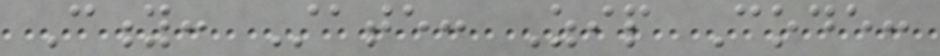City: State: Zip Code:
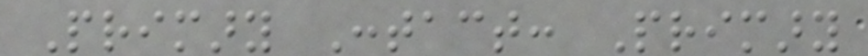Primary Contact: Primary
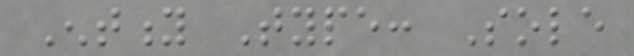Entity Type: Sole
